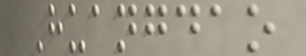Huangdao
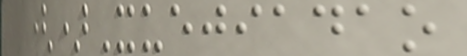()Xuejiadao
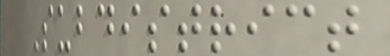Subdistrict
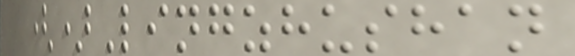()Lingzhushan
